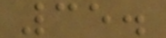35.
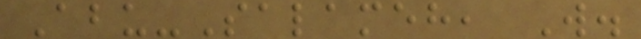Abu-Salameh, W.
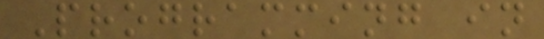Programming in
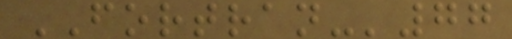FORTRAN-'77
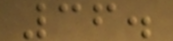36.
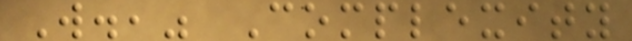W.," Complexity
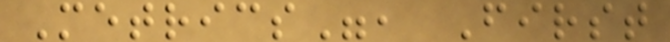Metrics", First
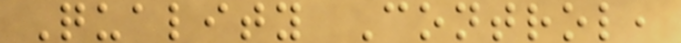Quality Control,
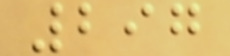297
